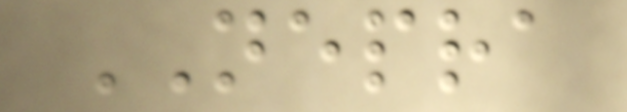NEPRA
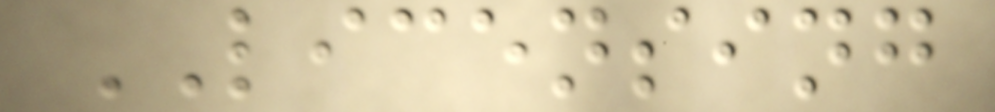LICENSING
